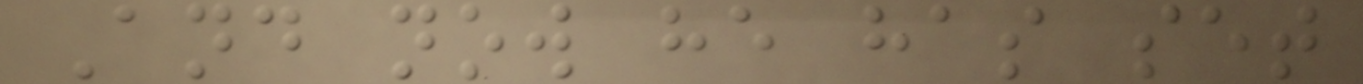And now he has set
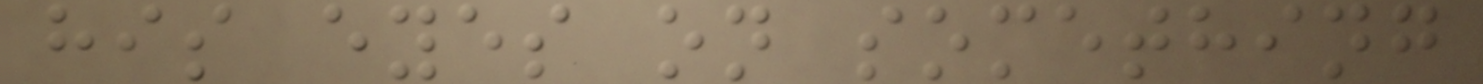his eyes on something
